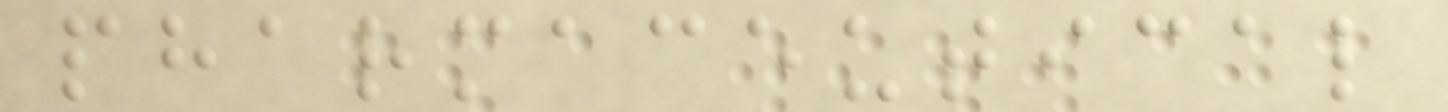pharmaceutical
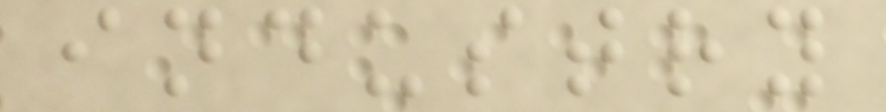industry
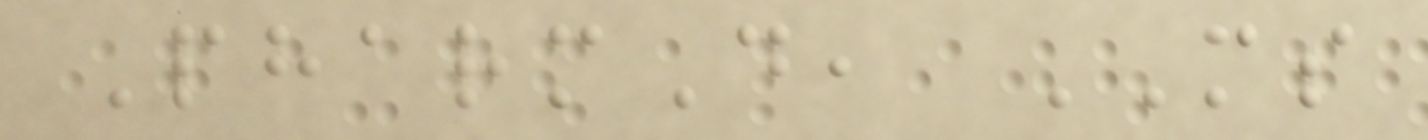PharmD, MS
